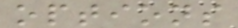options
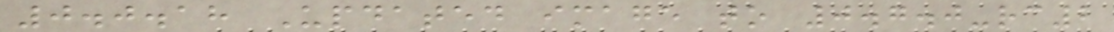0.0.18 Updated image to 0.7.0-rc2
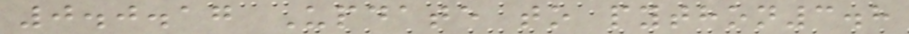0.0.17 Update to python3.8
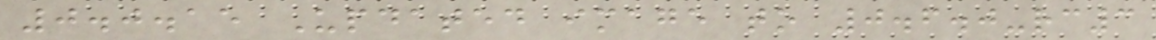0.0.15 Updated image to 0.6.0-rc3
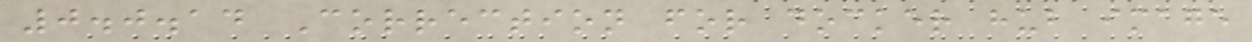0.0.14 Correction for docker hub image
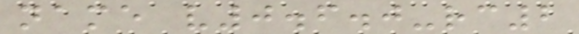name v0.6.0-rc2
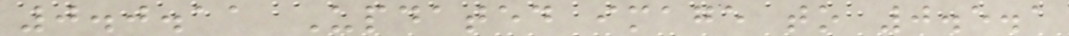0.0.11 Updated image to 0.5.1
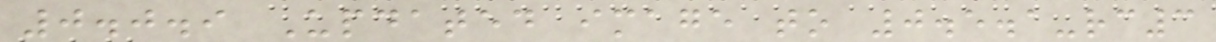0.0.9 Updated image to 0.5.1-rc3
